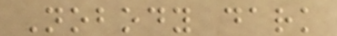Nobody dark
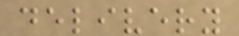delivery
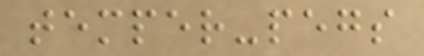temper-pegs
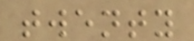twenty
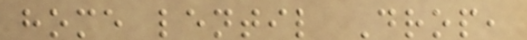home lentil Drop,
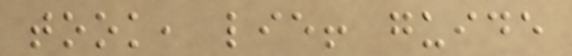took, lie! guide
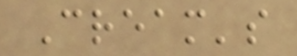Cream's
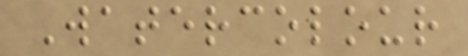Watercolour
